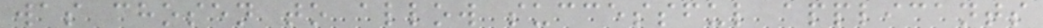was chosen to allow successful applicants
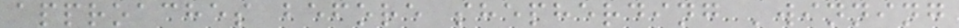approaches before shepherding 'winning
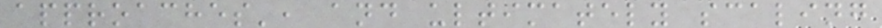approaches', and ultimately scaling
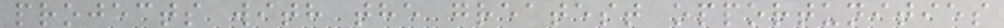projects with the greatest opportunities
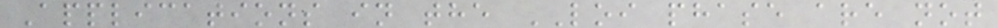Applications in the LOI phase are not
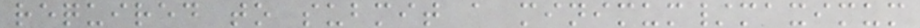required to submit a minimum/maximum
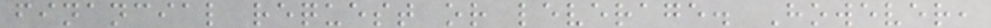financial request or leverage. However,
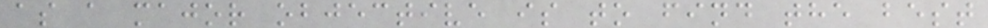as a major objective is to find the best
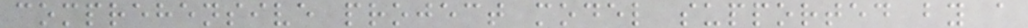comprehensive project model supported by a
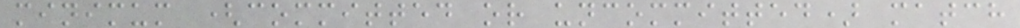minimum (committed or uncommitted) match
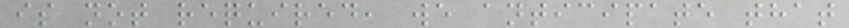is not required, we anticipate that
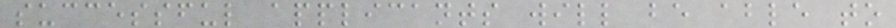successful applicants will be able to
